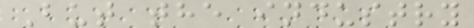But the industry
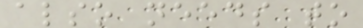also needs to
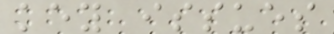key issues
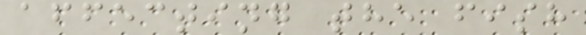affecting the fish
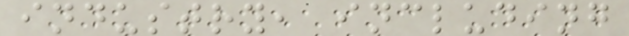industry, including
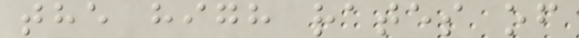the high rates of
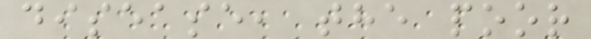disease, the poor
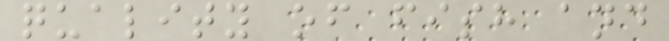quality of fish and
